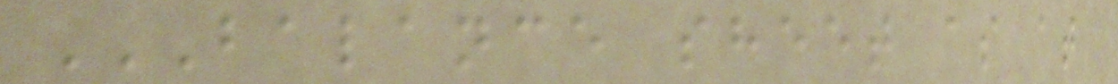BALANCE SHEET AS AT
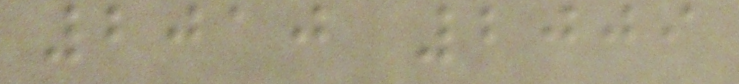2010 2009
